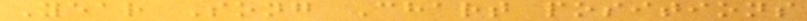Year Song Chart positions
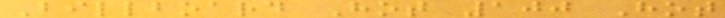Billboard Hot 100 Hot
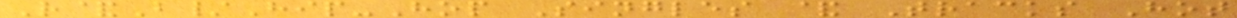R&B/Hip-Hop Singles & Tracks Hot
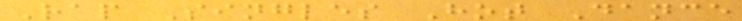Rap Singles Hot Dance
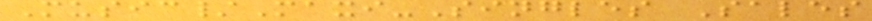Music/Maxi-Singles Sales
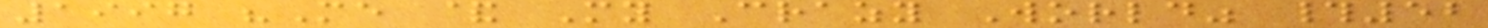1997 "Me & My Crazy World" #52
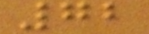72
